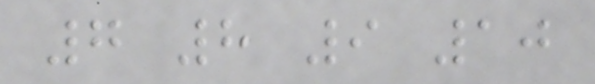7 8 9 10
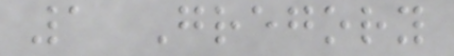1 Gregory
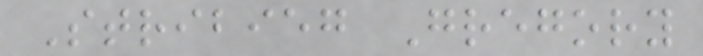Stribieg Gregory
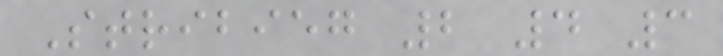Stribieg 2 4 3
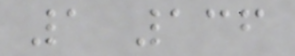1 136
